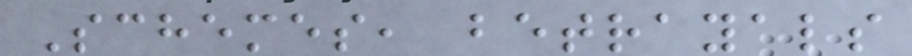Schemes, betrayals
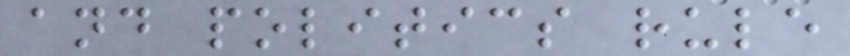and politics rule
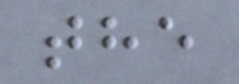the
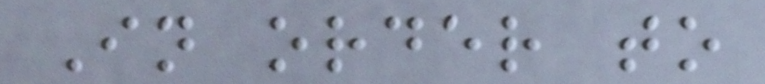In order to
